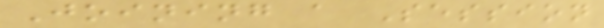Joining a Session
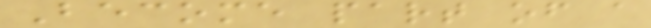Become part of a
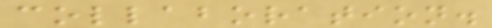collaboration.
